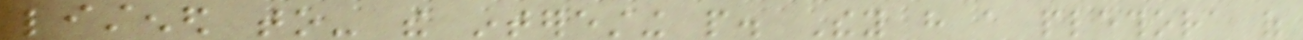listened to- the interesting people. They have a plethora of
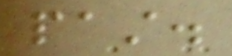past.
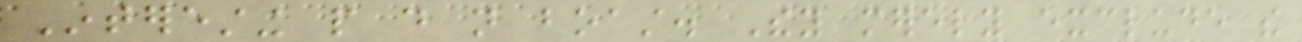Interesting people do not boast. They merely exclude the
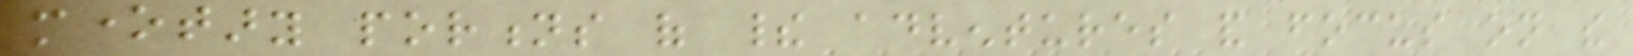monetary portions of their adventures and focus on the
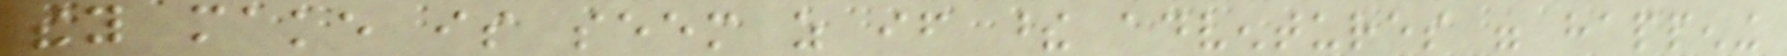they make is seem as if these adventures were happening
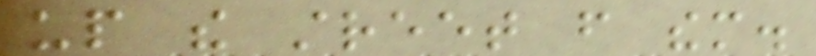up the street from them.
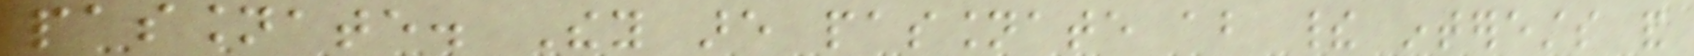passionate. They are passionate about their interests and
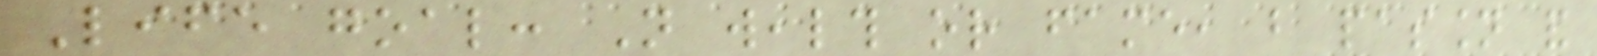Life goal: Not wealth or fame, but passion and
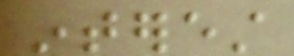interest
